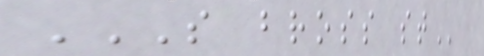S BROSS ST
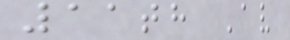11th Av
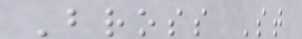Bross St
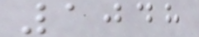1048
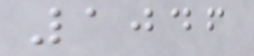1046
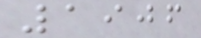1906
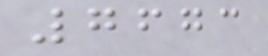7673
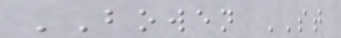BOWEN ST
